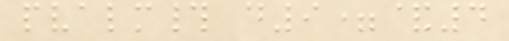pvalm# d9=&4
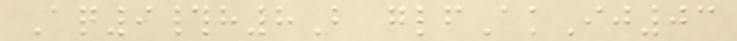Aq9#h8B glfAkIj03
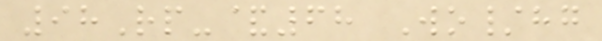98Rp-&68 Wo/hg
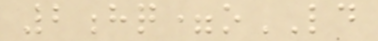2hq=oLD
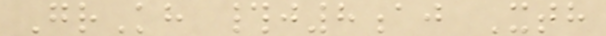GrKh #j8aj Xth
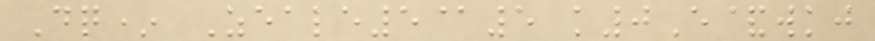Dq* Zeale5@5 k0E&wkj
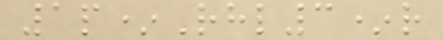1p*Rhl3*r
